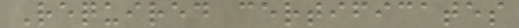Required certificates
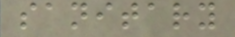sanitary
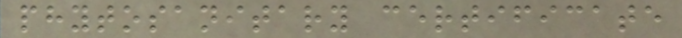phytosanitary certificate
